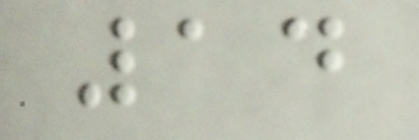14
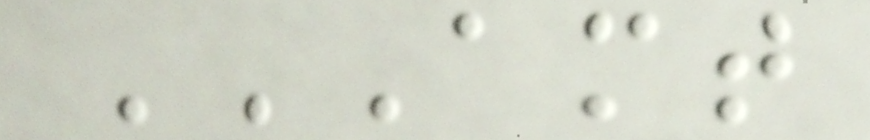AMT
